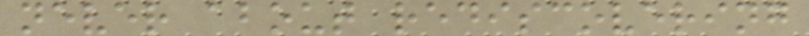never about rediscovering
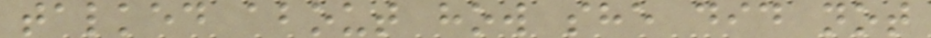talked about how she did not
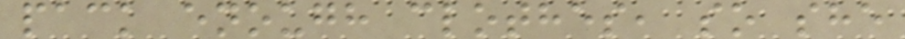pack enough clothes, so she
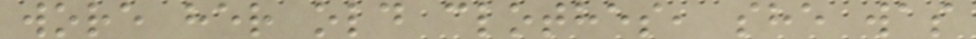wore her old clothes, she was
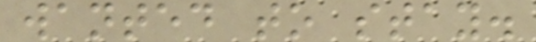wanted to stay.
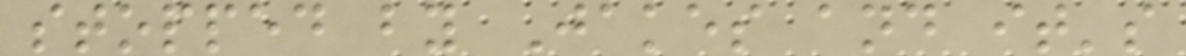stopped by Jakes and it's
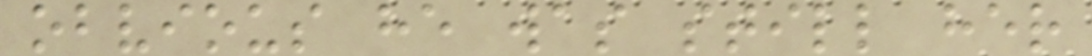obvious he was still her
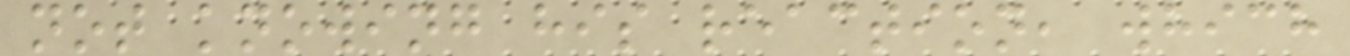not knowing his reaction, which
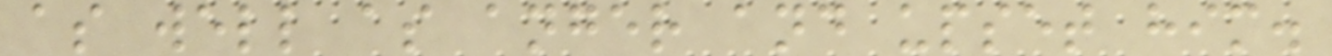as well as anger and upset him.
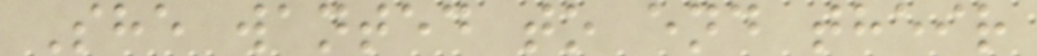She wanted to end their
